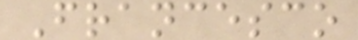Francesco
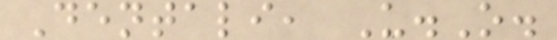Dentali, U.O.
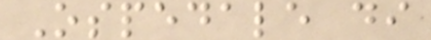Ospedale di
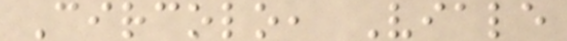Circolo, Viale
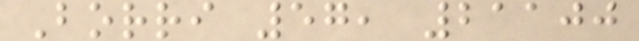Borri 57, 21100
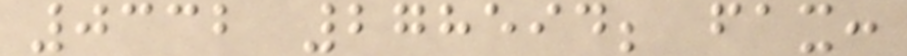0332 278594; fax:
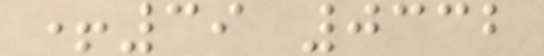+39 0332
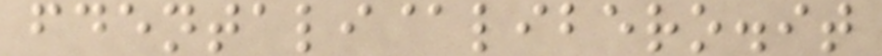fdentali@libero.it
